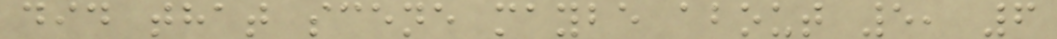did that scene maybe about 5, 6
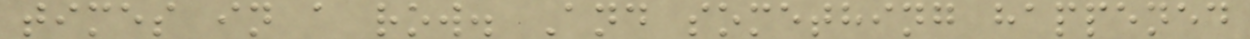times in a row. And something happened
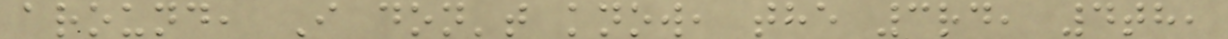around, I don't know, the 3rd, 4th,
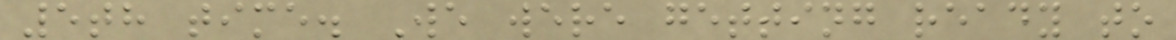5th time. We were getting ready to
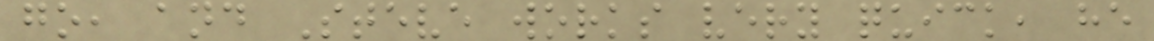go, and Steve works very quick, he
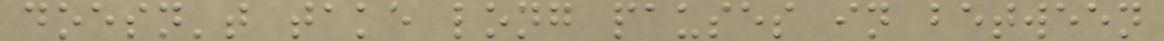doesn't take long pauses in between
